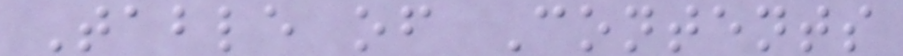Table of Contents
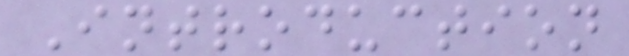Introduction
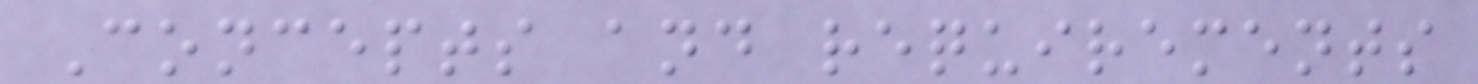Concepts and requirements
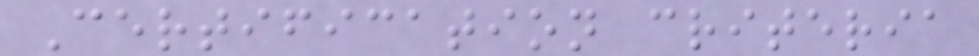Certification criteria
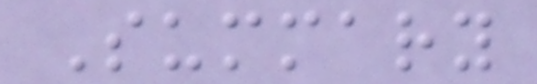Summary
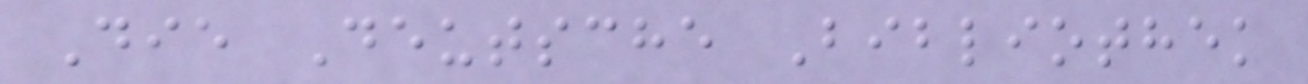Die Deutsche Bibliothek
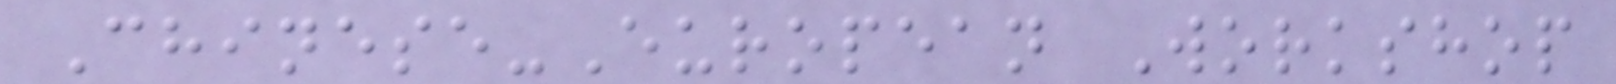Chinese-European Workshop
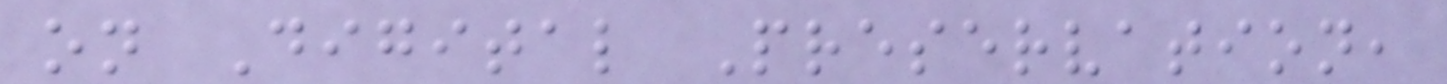on Digital Preservation,
